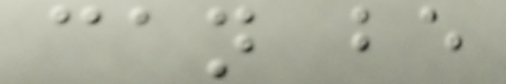can be
